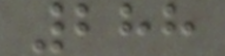288
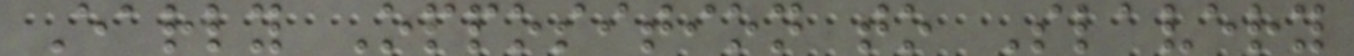Early Opposition to Slavery
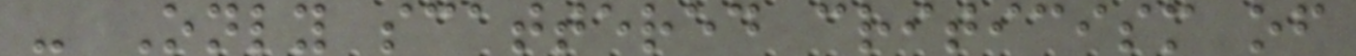- Only scattered criticism of
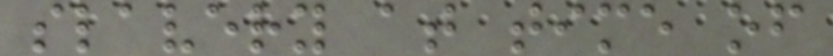slavery at time of
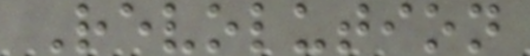Revolution
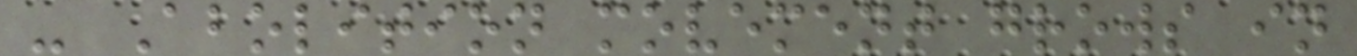- Abolition movement grows in
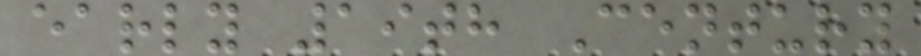early 19th Century
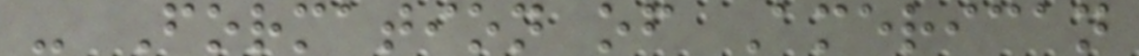- Formation of American
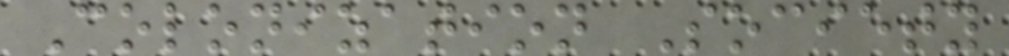Colonization Society
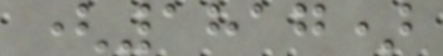(1817)
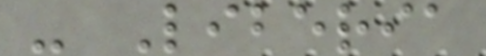- Liberia
